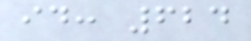id: 624
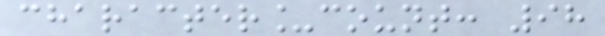character_count: 98
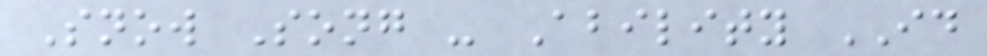Snow Song - Ability ID
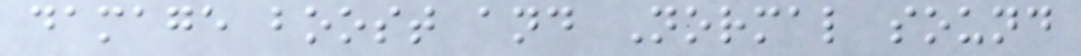damage boost and Normal sound
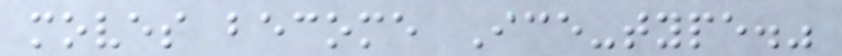moves become Ice-type."
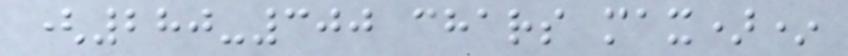(280-300 chars max)*
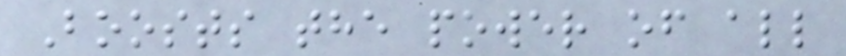Boosts the power of all
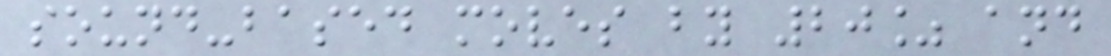sound-based moves by 20% and
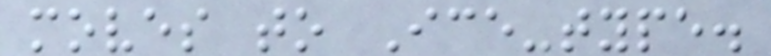moves to Ice-type.
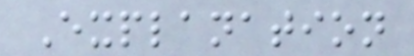Explanation
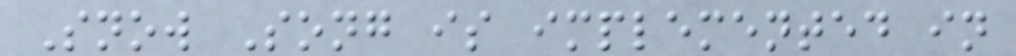Snow Song is implemented in
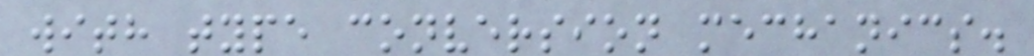with type conversion mechanics.
